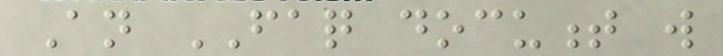An FAQ document will
